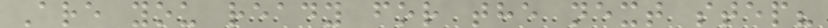Are you ready for the next step?
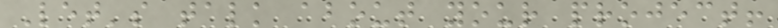Let's talk about your project!
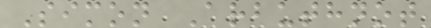Simon Arbuthnot
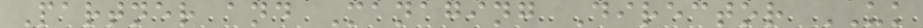Partner and Managing Director UK
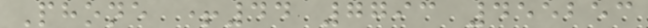Phone +44 7793 455253
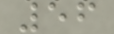56
